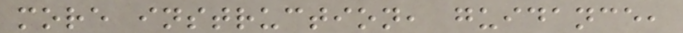more instruction, guidance,
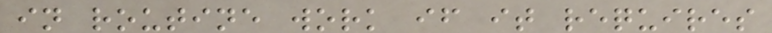in routine work if it requires
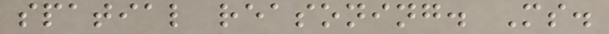spatial reasoning. Ms.
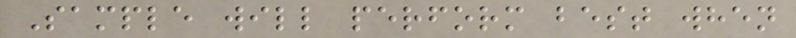Sample will perform best when
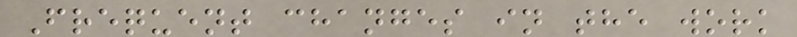Frequent changes in the work
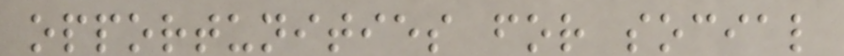opportunities for social
